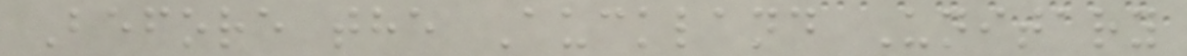Before the Auckland Unitary
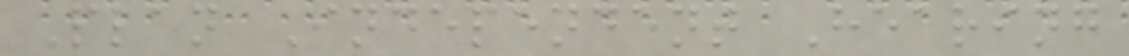Plan Independent Hearing
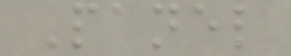Panel
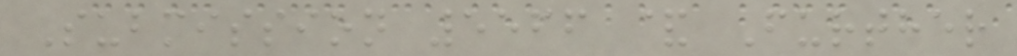Submission 5566 & Further
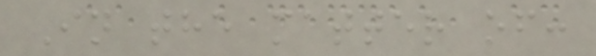In the matter of:
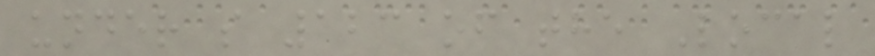under s 123 of the Local
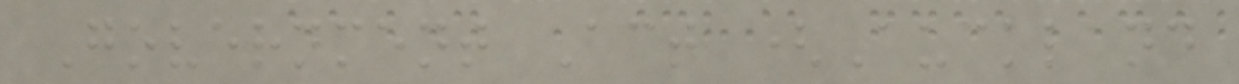Government Act (Auckland
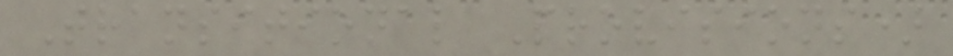Transitional Provisions)
